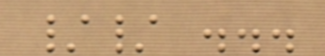// ...
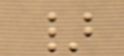}
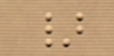}
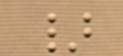}
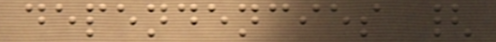dependencies {
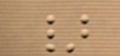}
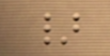}
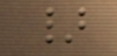}
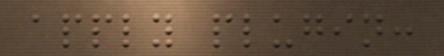apply plugin:
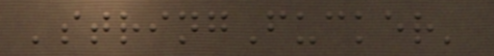'stringFucker'
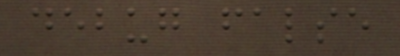debug false
